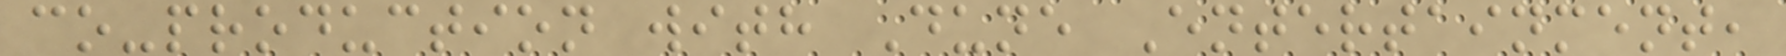co-production with Dune Entertainment,
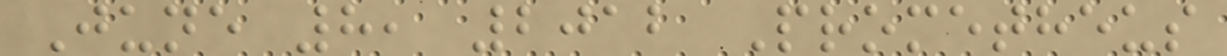June 8, 2012 Prometheus
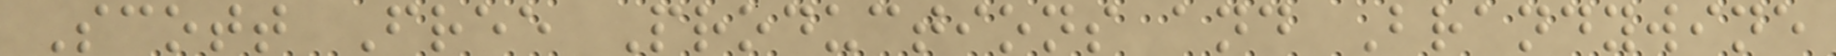Scott Free Productions and Brandywine
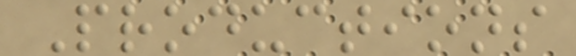Productions
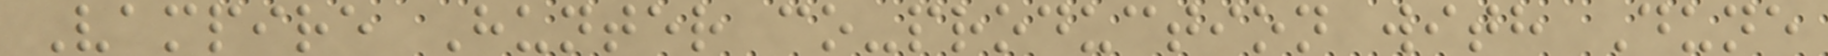Vampire Hunter co-production with Dune
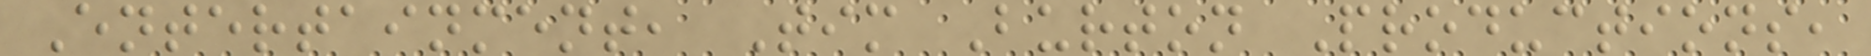Entertainment, Tim Burton Productions,
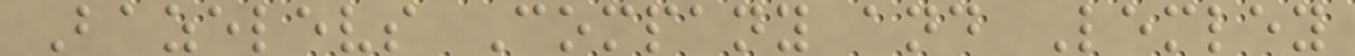Bazelevs Company and Lemley
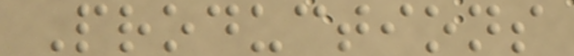Productions
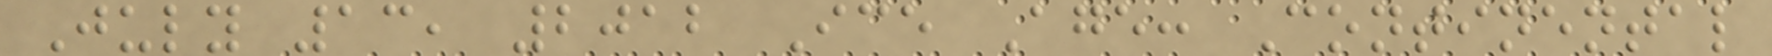July 13, 2012 Ice Age: Continental
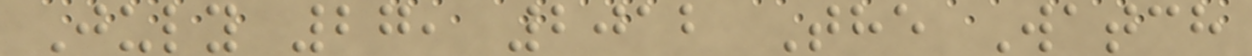July 27, 2012 The Watch
